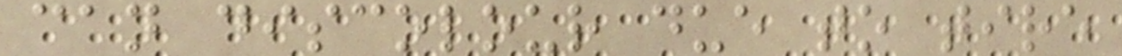can discolour due to tire
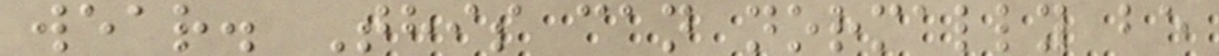wear. This can normally be
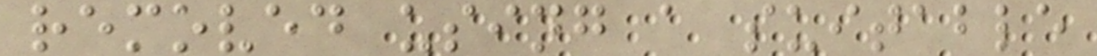removed using a suitable
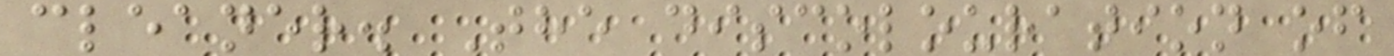cleaner. The discolouration of
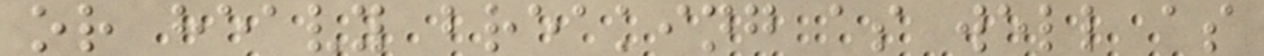or heavy breaking as well as
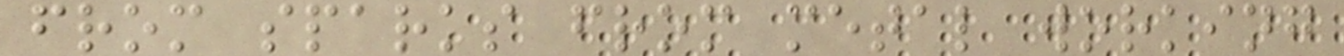from sparks from metal working
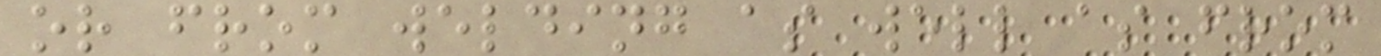or from welding as well as from
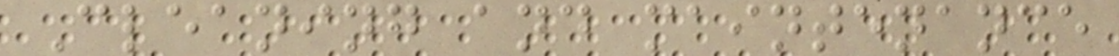Cleaning and maintenance
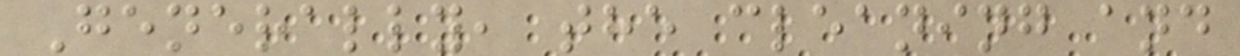Generally, the cleaning and
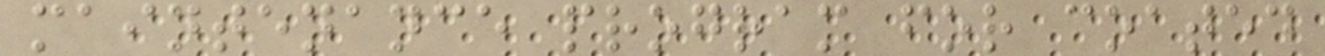maintenance program for coated
